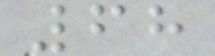68
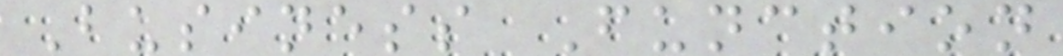Business Function
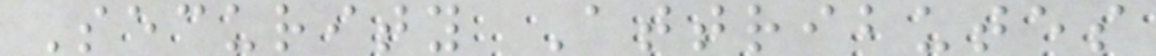Security Attributes
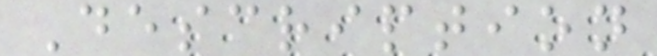Description
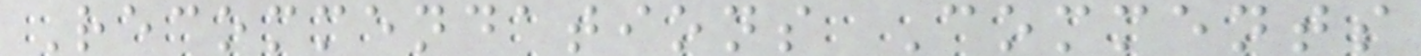Recommendations Comments
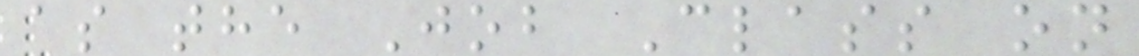as the Job Class on
